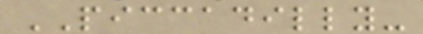PICCADILLY-
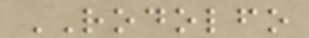RODOLFO
